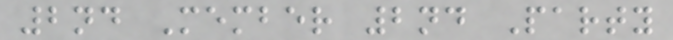2nd Member 2nd Party
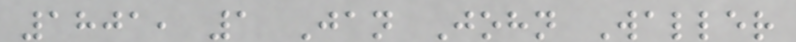1801, 1 Jan John Waller
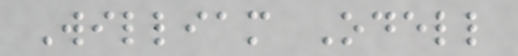William Odell
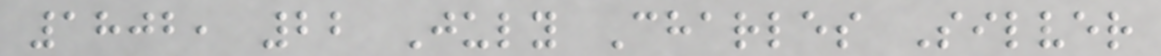1802, 22 July Charles Silver
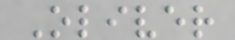Oliver
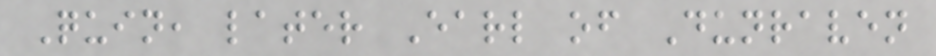Quin, later Earl of Dunraven
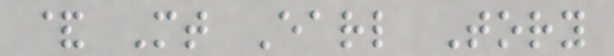& Mt Earl Tory
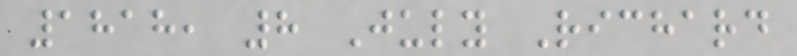1818, 8 July Richard
